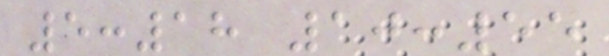5:18 10:55
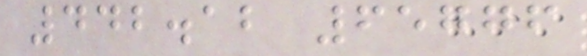442.12 65776
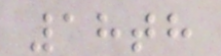18th
